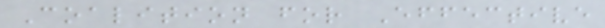Coalition for Effective
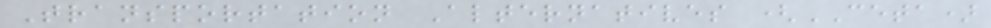Transportation Alternatives (CETA)
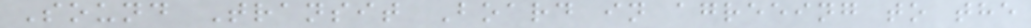Sound Transit Board in agreeing to the
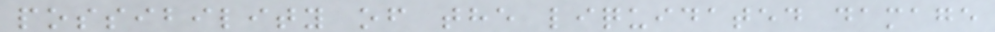possibility of the liquidated damage
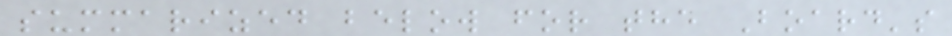summarized below for the Board's
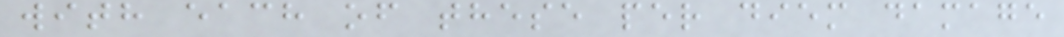with each of these per diem damage
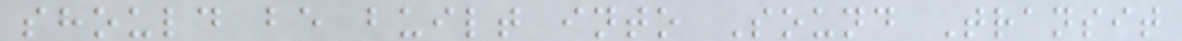should be built into Sound Transit
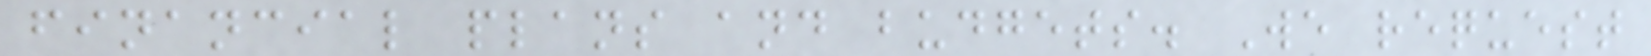financial plans and budgets. We request
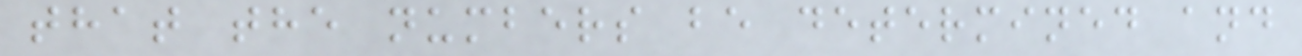that the numbers be determined and
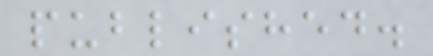published.
